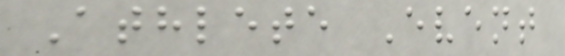Athlete Event
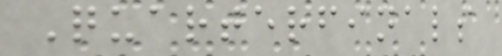Quarterfinals
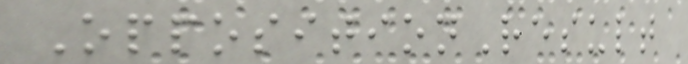OppositionResult
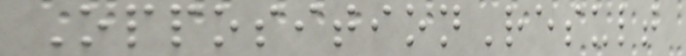OppositionResult
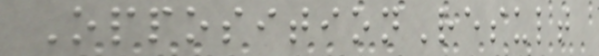OppositionResult
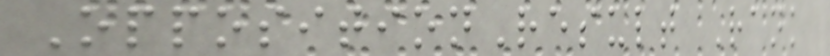OppositionResult Rank
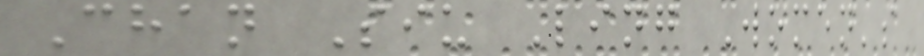Chan Siu Ling Women's
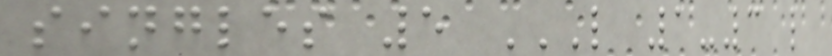singles 5 L 1-3 L
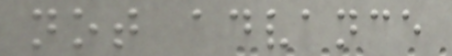not advance
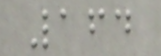164
